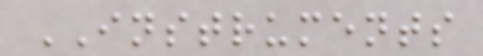INSTRUMENTS
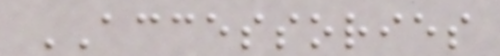ACCESSORIES
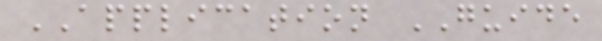APPLICATION GUIDE
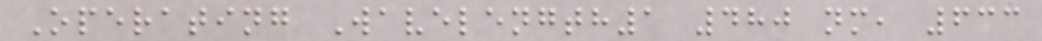Operating Wavelength1 480 nm, 633
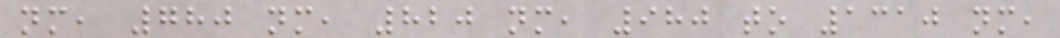nm, 780 nm, 820 nm, 980 to 1310 nm,
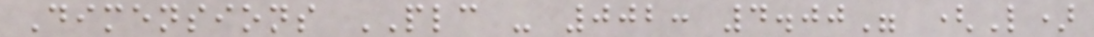Dimensions PLC - 002: 4.00" (L)
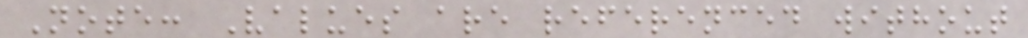Note: Values are referenced without
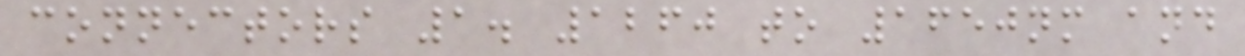connectors 1. 1260 to 1650nm and
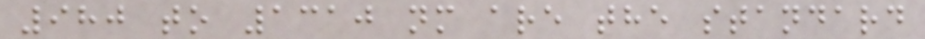980 to 1310 nm are the standard
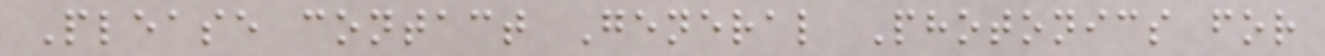Please contact General Photonics for
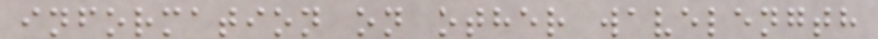information on other wavelength
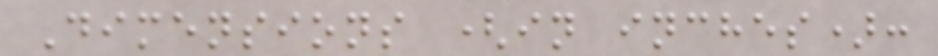Dimensions (in inches):
